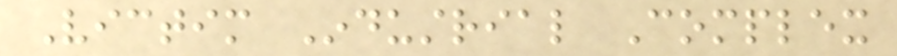Victim Industrial Complex
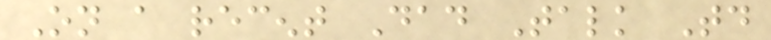On a recent Dad Talk Today
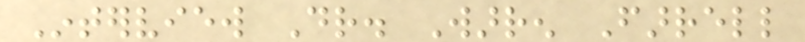Interview Dr. Warren Farrell
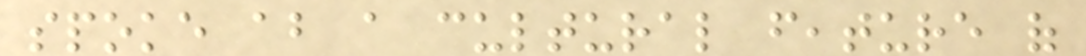spoke about a cultural feature of
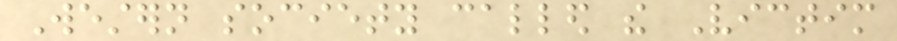Western society called the Victim
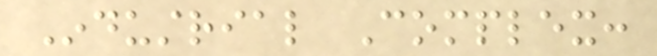Industrial Complex:
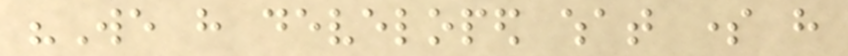"We have developed what some have
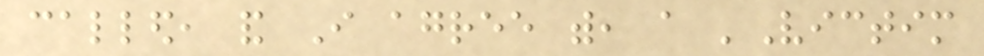called, and I agree with, a 'Victim
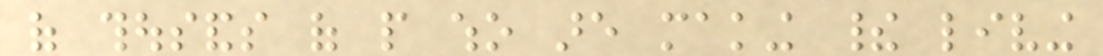of thousands of people who are making their living
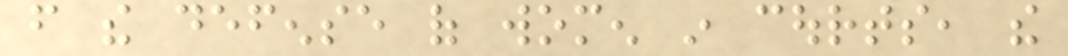from the defense of women in courts, the
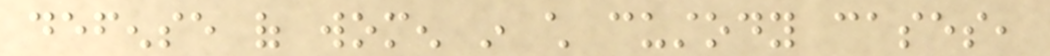defense of women in child custody cases,
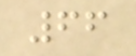66
